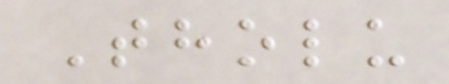Tholu
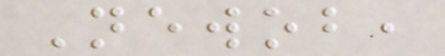Newob,
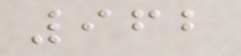962
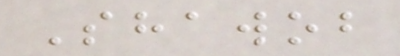Shawob
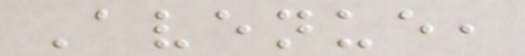Avenue,
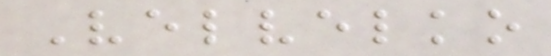Velvelko
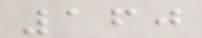160
